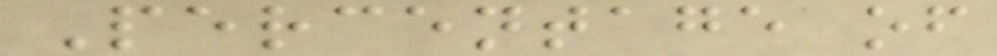Percentage of
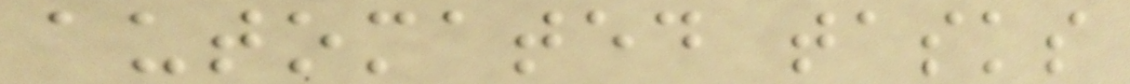automated tasks
